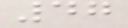47
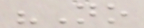"No
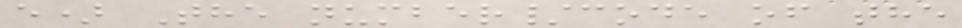e) The number/code of the
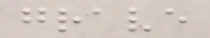grave
